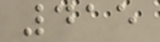415
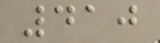410
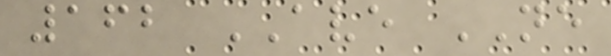162 AVE NE
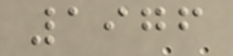1976
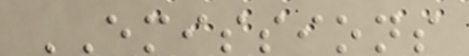EMISSIONS
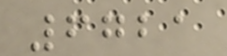6721
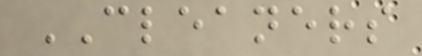CLEANERS
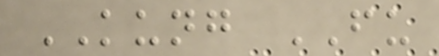KUNG FU
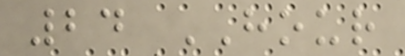24 HOUR
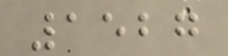1527
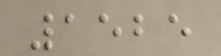1525
